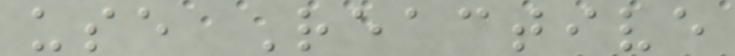use Reactive
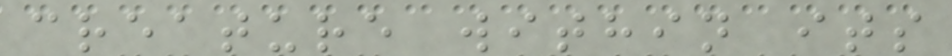creature within its
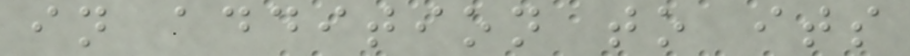in addition to its
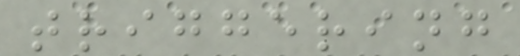triggering
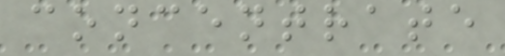concentrate
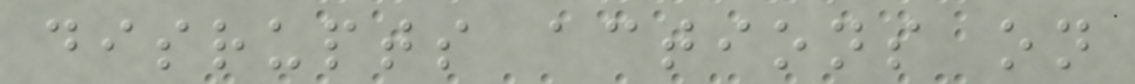disrupts actions on
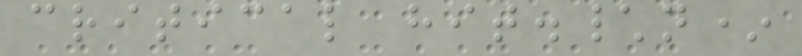critical hit.\n*
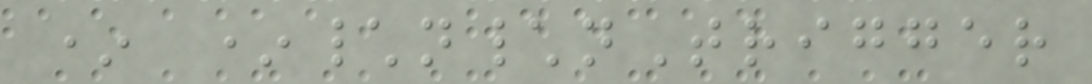* *\n\nTrigger
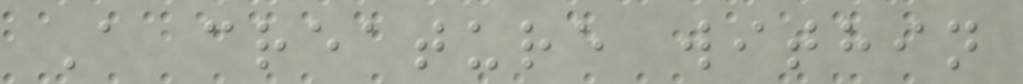A creature within
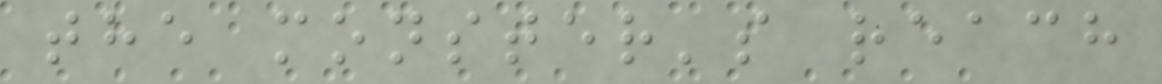the monster's reach
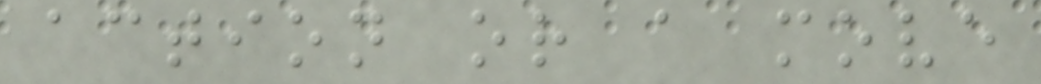action or a move
